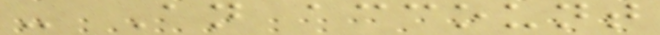- An account
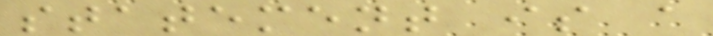statement is a
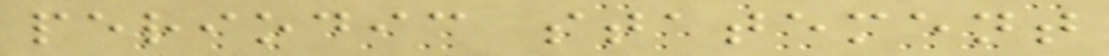periodic statement
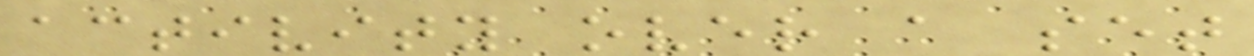activity over a set
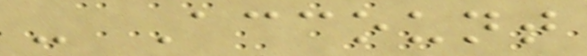- Account
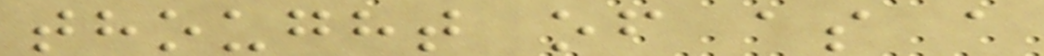thought of as a
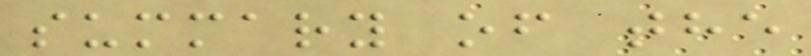summary of the
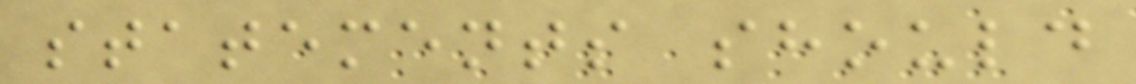statements should
